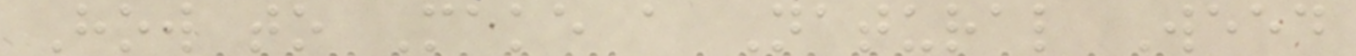How to Make a Natural Weed
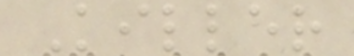Killer
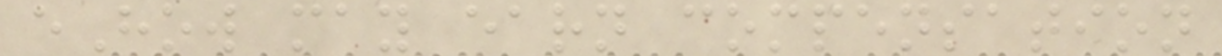eHow may earn compensation
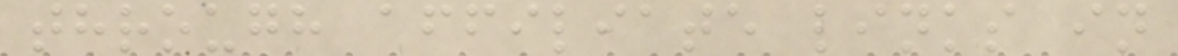through affiliate links in
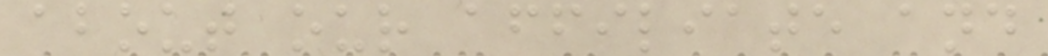about our affiliate and
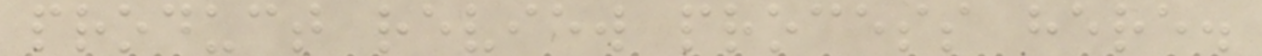product review process here.
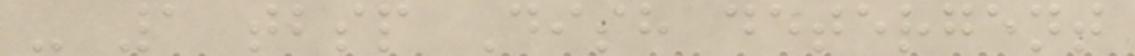- 1 tbsp Dish detergent
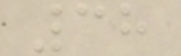38
